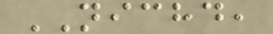NICHD,
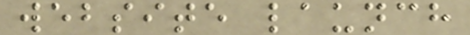website launch
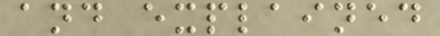and explained
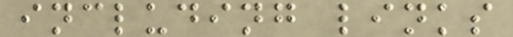including links
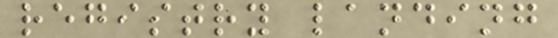registry landing
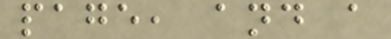page, and a
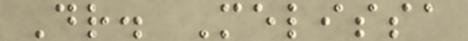Dr. Melissa
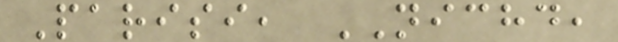Parisi, NICHD,
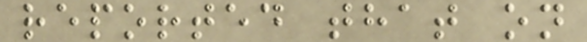reported that on
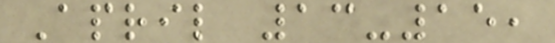April 13-15,
